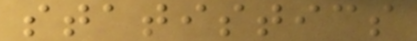statistics
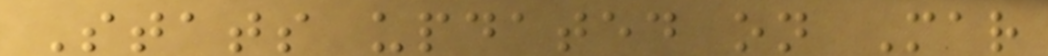Stats updated on Mar
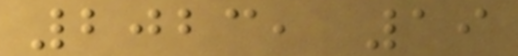2023, 19
